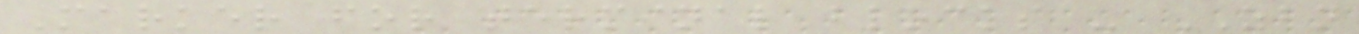Marker for terminal blocks - ZBN
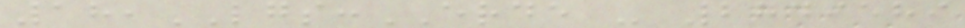18,LGS:ERDE - 2749589
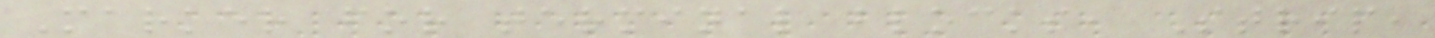Marker for terminal blocks, Strip,
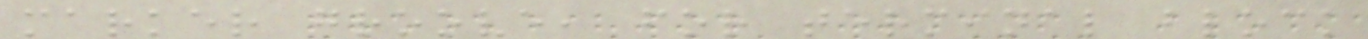marker groove, for terminal block
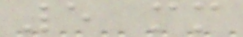5 mm
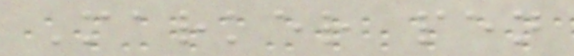Marker pen
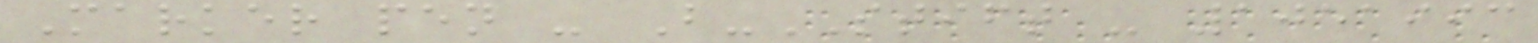Marker pen - B-STIFT - 1051993
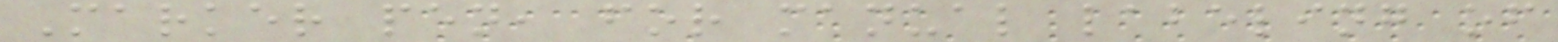Marker pen, for manual labeling of
